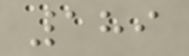189
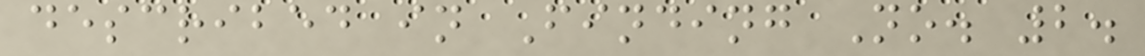described in Finding No. 2.
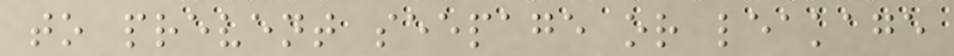to prevent seepage or leakage
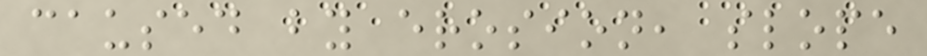caused by erosion, slope
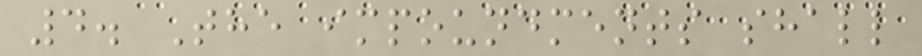4. The impoundments shall
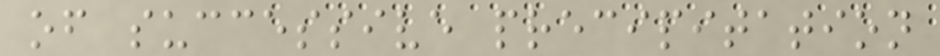of successive precipitation
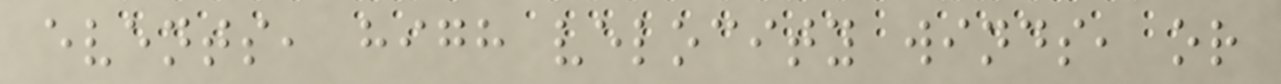events, high velocity winds, or
